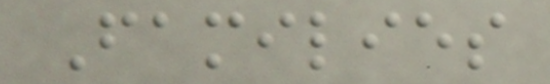Families
